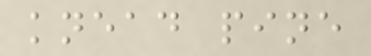knead pine
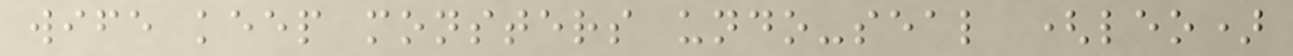wife keep monsters undo-seal (leo)
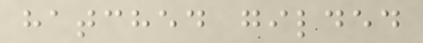hatched gilded
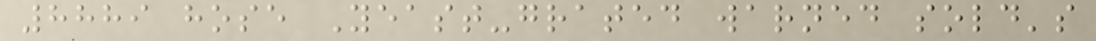8889 hose Yeast-grated warned sold's
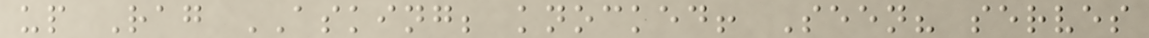up Rag ASKING; knocked! Seen? serves
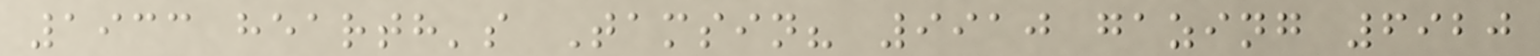1933 hearth's Tamsin? 9910 gazing 6920
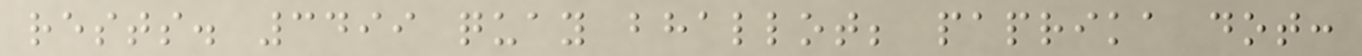rests. 3499 quay bhallot; paprika dot:
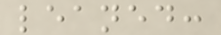leaned:
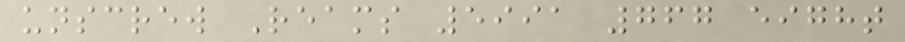unscrew Reams 5991 767 eight
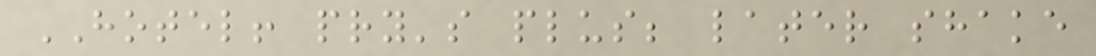HOTEL! pry's plus; later shake
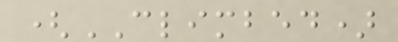(CLIMBED)
